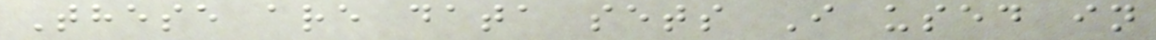These are data sets I used in
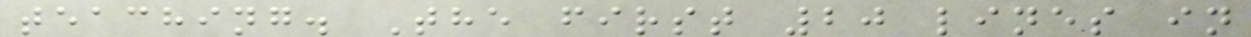teaching. The first 20 lines in
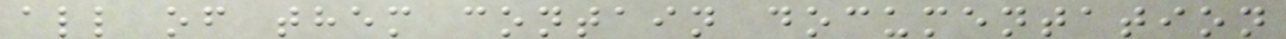all of them contain documentation
